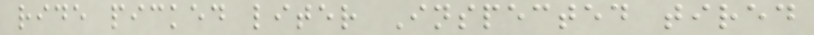ride picked liter Inspected tired
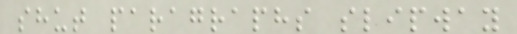shut paragraphs slipway
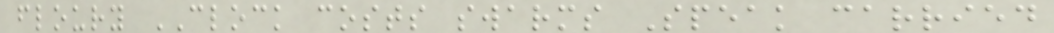floury CLOCK costs swarms Speak carried
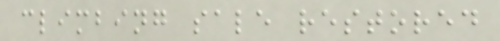climbing sale restored
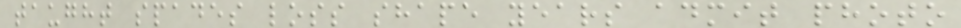taught spades loss shape years admit photo
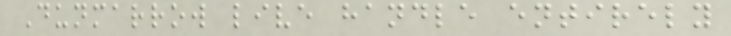Dunmarrow live handle entirely
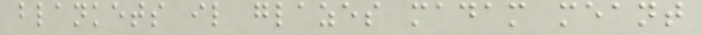blankets il glazes madam meant
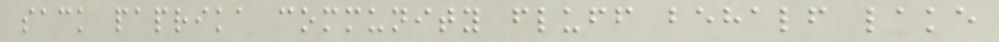sack paprika community fluff behalf lake
